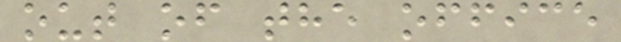out of the office
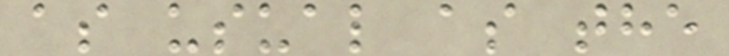as usual as the
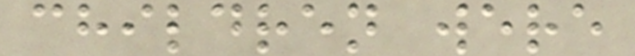children were
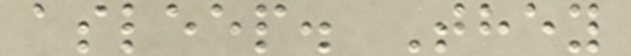asleep. They
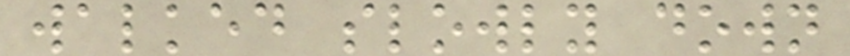walked slowly down
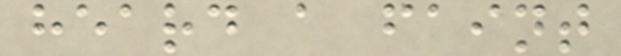heard a faint
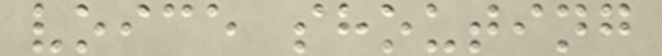voice shouting
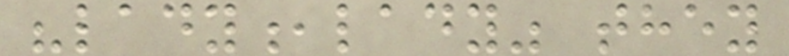"lady,lady" they
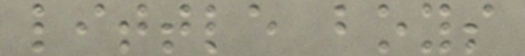little boys
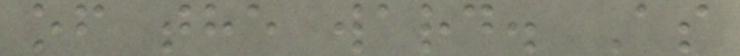of the ward. As
